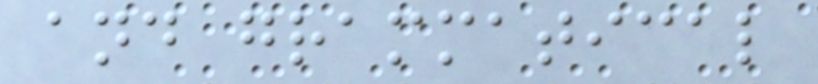and grammatical
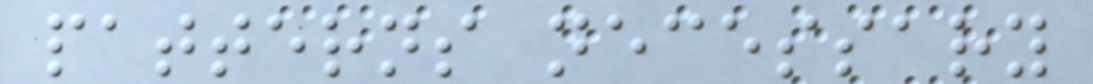patterns necessary
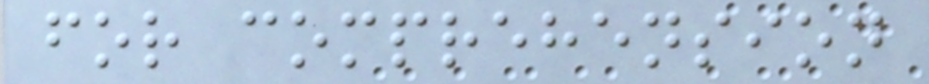for comprehension
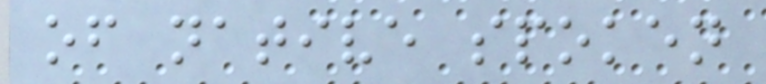of native spoken
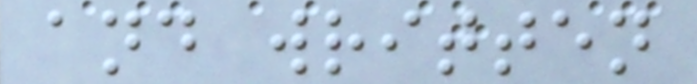and written
